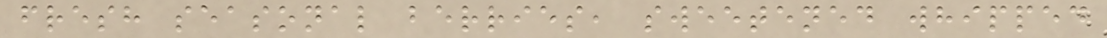fresh seasonal berries, sweetened whipped
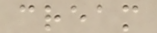cream
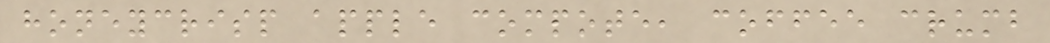honeycrisp apple compote, coffee crumb
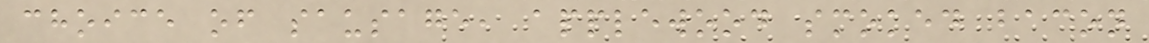choice of sausage, applewood smoked bacon
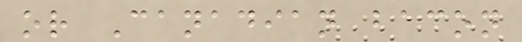or Canadian bacon
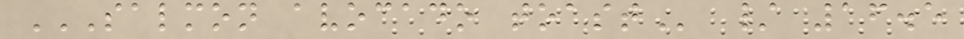SALMON AVOCADO TOAST / 16.5
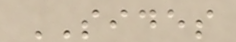SIDES
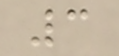3
